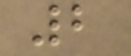2
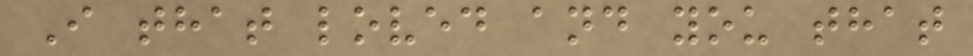I that loved and you that
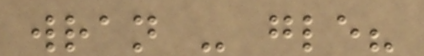wran - gle?
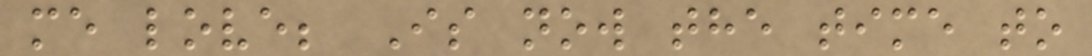me love; Is now the time to
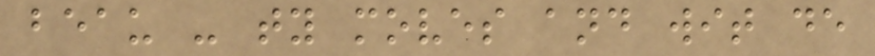beau - ty moves and wit de
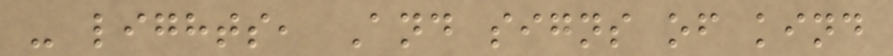- lights, And signs of kind
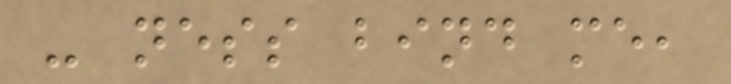- ness bind me,
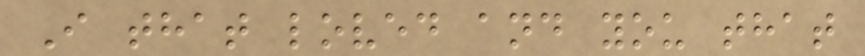I that loved and you that
